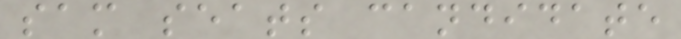sam seats candidate
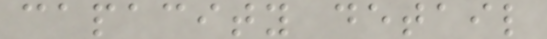capacity detail
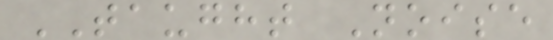TAUGHT Noise
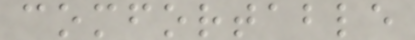comfortable
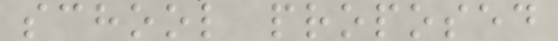school proposed
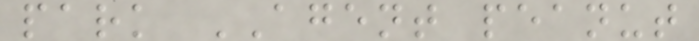park AGENT peanut
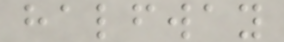halfway
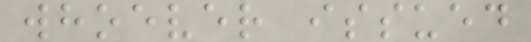whoever issued
